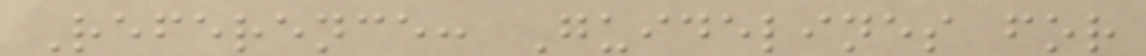Reference: Guidelines for
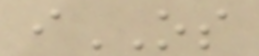iOS
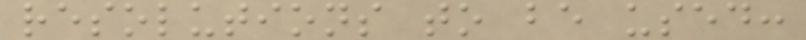resolutions to be used:
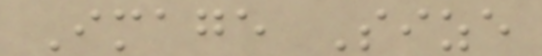Image Size
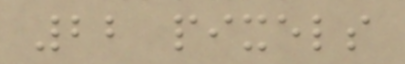22 pixels
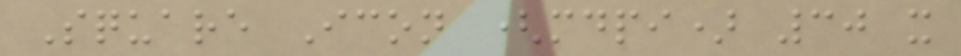Square Icon (mdpi) 30 x
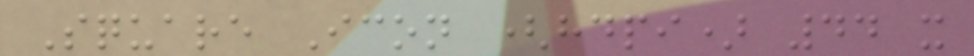Square Icon (hdpi) 44 x
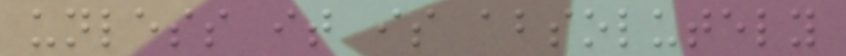unless it is absolutely
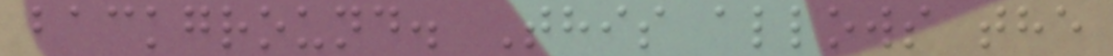background. This allows the
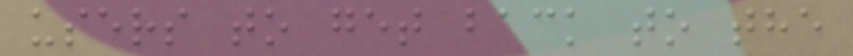users to get back to the
